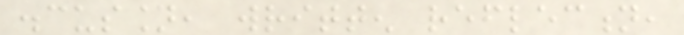discussion, written reflection,
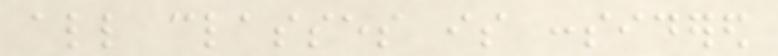all classes is considered
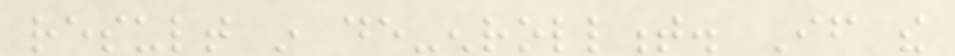result in de-enrollment. If the
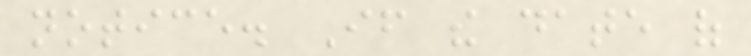notice. If the date of
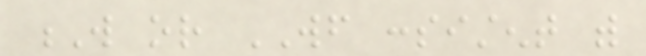W or WF consistent with
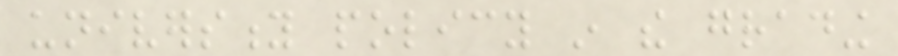university policy in the grading
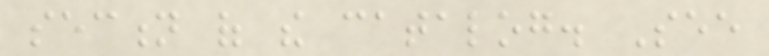section of the catalog. See
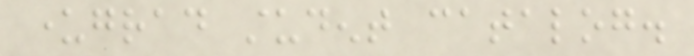undergrad student catalog.
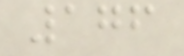176
